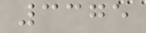3375
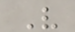V
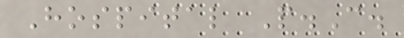Hospital P.C.
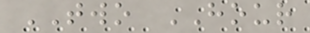TWO HOUR
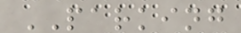PARKING
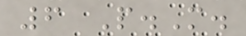6 P.M.
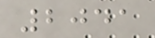2041
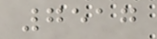7517
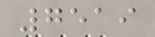7519
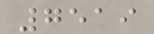7519
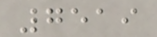7519
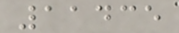11435
